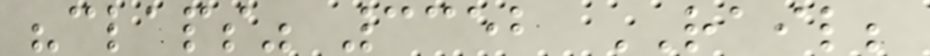"claps" 3352 RAIL;
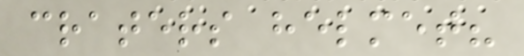craters helmet?
